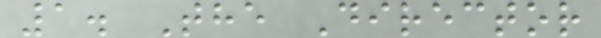1. The Director
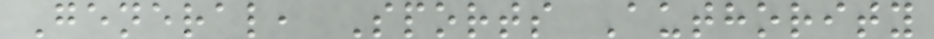General, Sports Authority
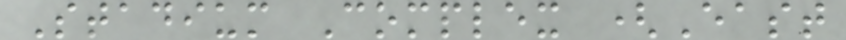Stadium Complex (East
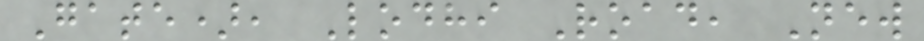Gate), Lodhi Road, New
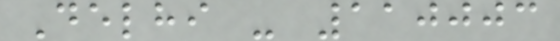Delhi - 110003
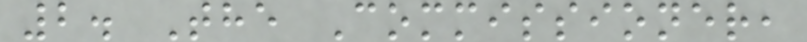2. The Commissioner,
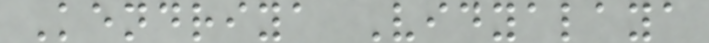Kendriya Vidyalaya
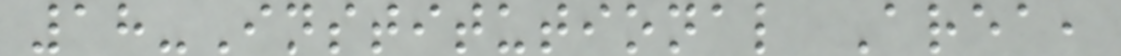18-Institutional Area,
